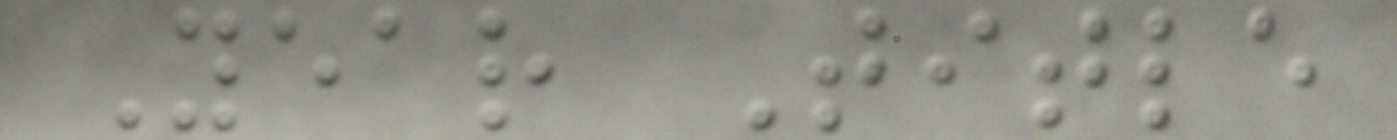Year Title
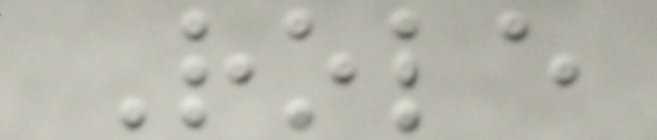Role
